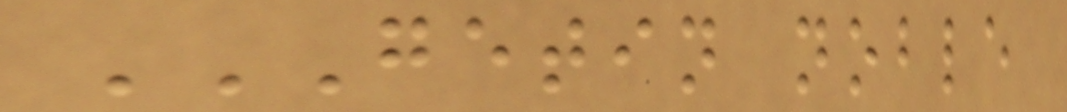GETIN NOBLE
